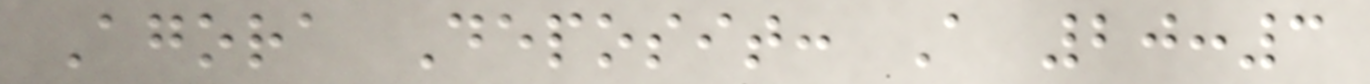Agora Deposit: A 20:3
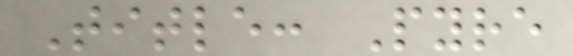Title: Pyre
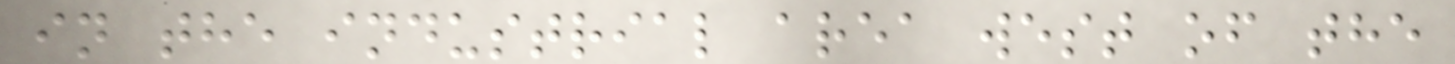in the industrial area west of the
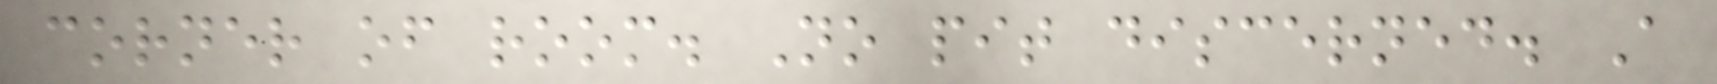corner of room. No pit discerned. A
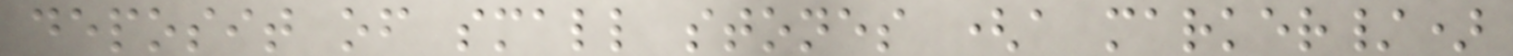deposit of small stones (a marker/)
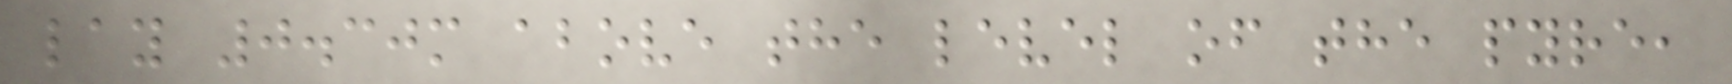lay 0.30m above the level of the pyre,
